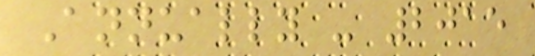Annually - 2015
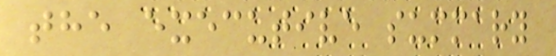the executive summary
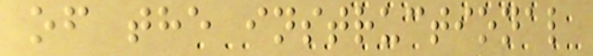of the instructional
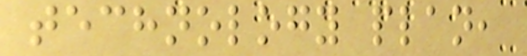technology plan,
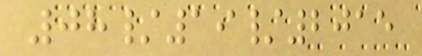08/19/2015
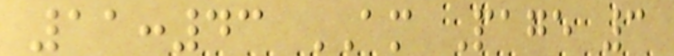11:43 AM Page 3
